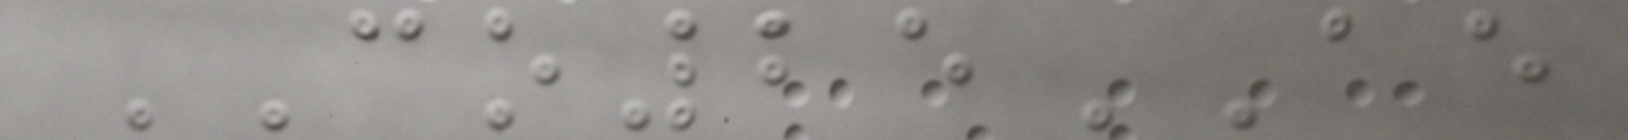CO25AE
